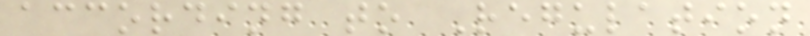according to Regulation
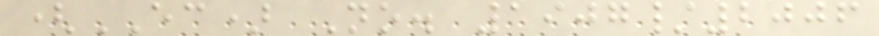(EC) No. 1907/2006
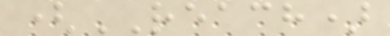(REACH)
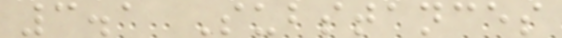3.1 Substances
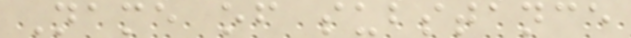Name of substance
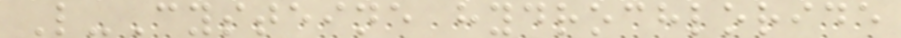L-Cysteine hydrochloride
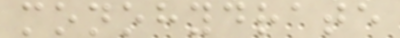monohydrate
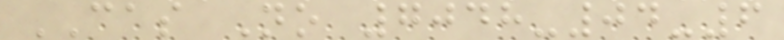CAS No 7048-04-6
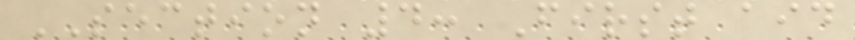SECTION 4: First aid
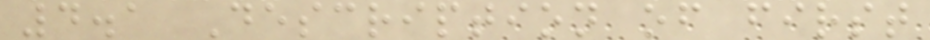4.1 Description of first
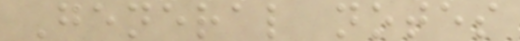General notes
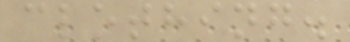clothing.
